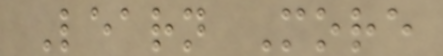Learn More
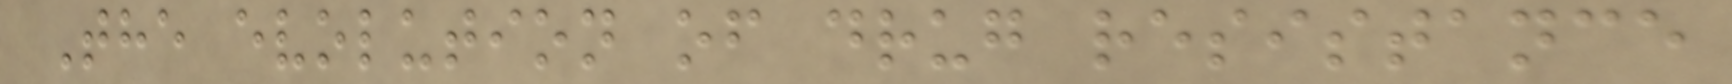The evolution of drug resistance
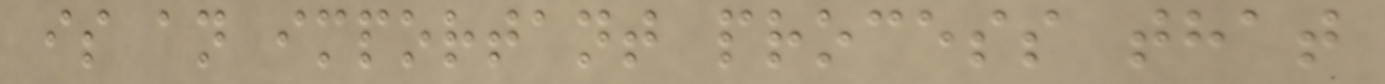is an important process that
